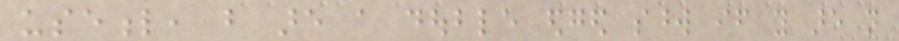useful, but are a double edged sword if you are not
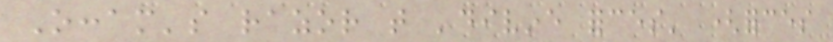Occam's razor that 'divine forces' (forces
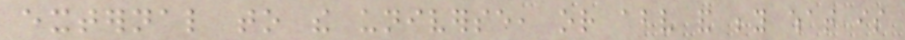external to the universe, or above and beyond what is
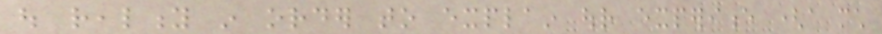out reality in order to explain our experience (a much
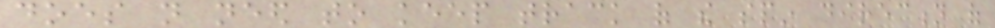does not need to keep track of the spin direction of
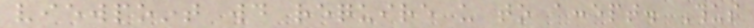viewpoint would require us to accept. Thus
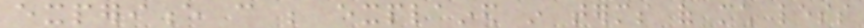experience can be explained in terms of much less
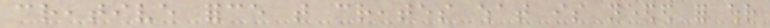creative force that creates what is needed for our
